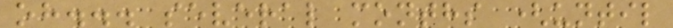oh... several months (until
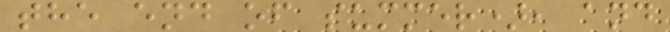the end of summer), and
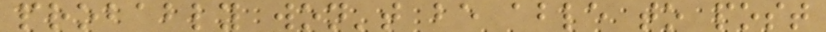probably won't be able to post
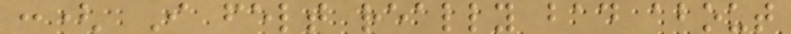:( I felt really bad about
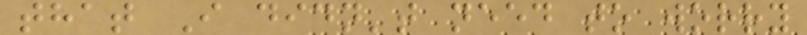that I didn't need to worry
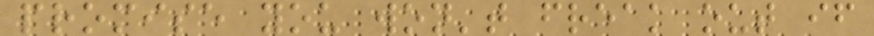promise you won't freak out if
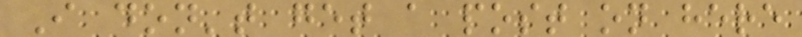I don't get a post on here
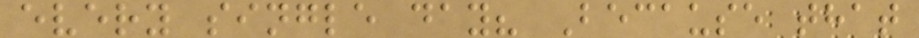every single day? Because that
